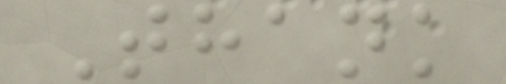Thank
